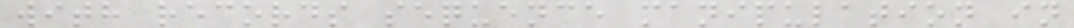with records sequence manipulation in
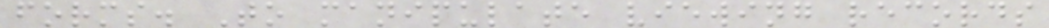forms. To manipulate viewing records
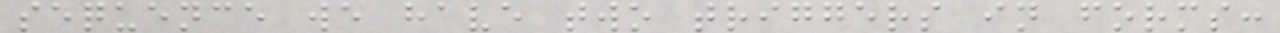sequence we have two triggers in forms:
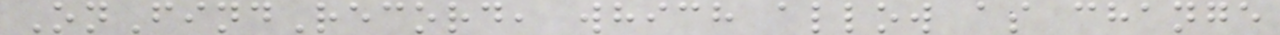OnFindRecord, which allow as change
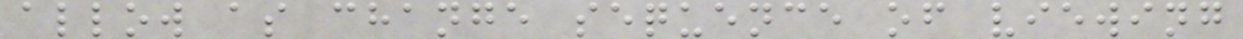allow as change sequence of viewing
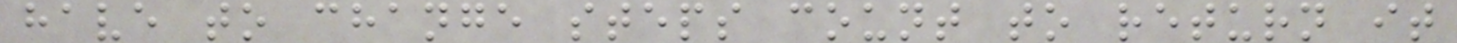have to change steps count to return it
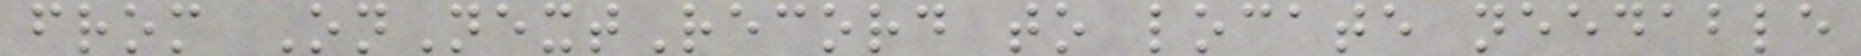from OnNextRecord to locate needable
